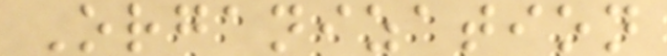Organization
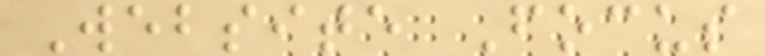Website Focus
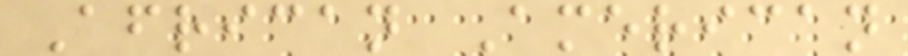African American
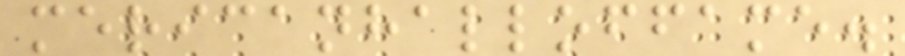mericanhalloffame.
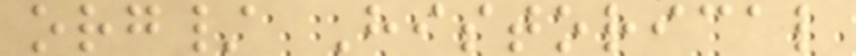org/ Historical
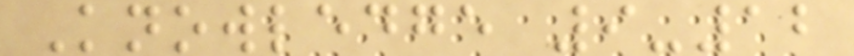Knowledge 9-12
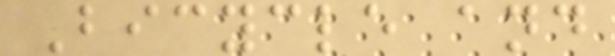Bicycle and
